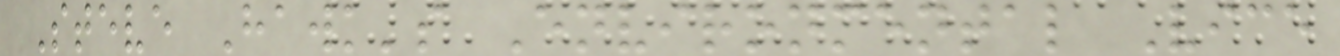Steve Hawk's Environmental Vice
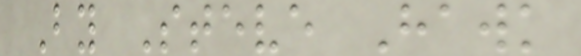By Steve Hawk
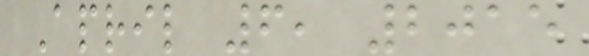April 6, 2015
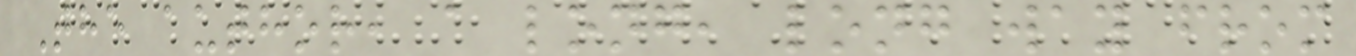The author, a long, long way from
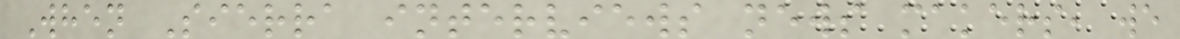When Sierra interviews news makers, we
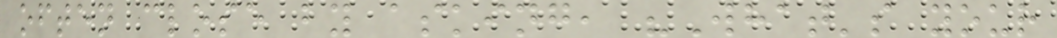often close by asking, "What's your
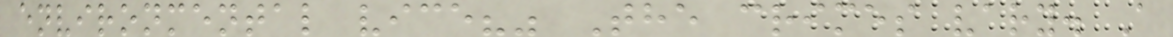environmental vice?" The crimes vary. A
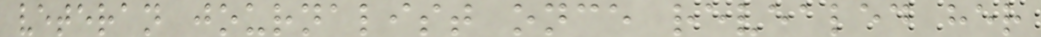veteran journalist once revealed her
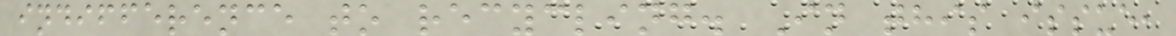indifference to recycling. In this issue,
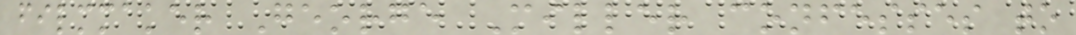filmmaker George Miller confesses to
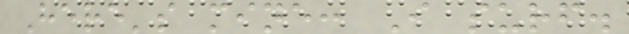Here's mine: I surf.
